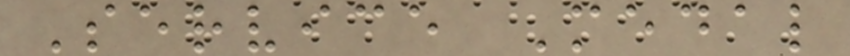Service Medal
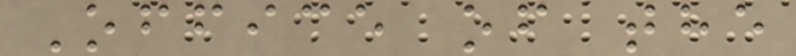Office of the
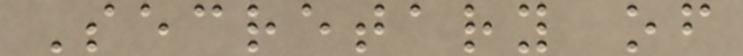Secretary of
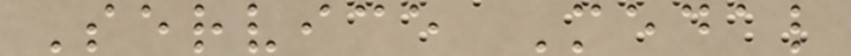Service Medal
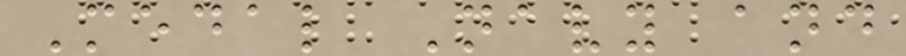Medal Navy and
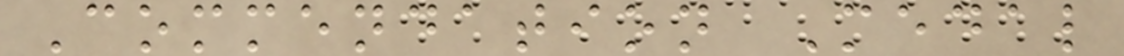Commendation Medal
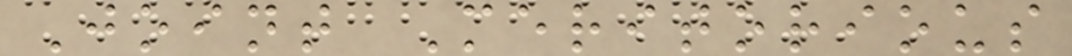Joint Meritorious
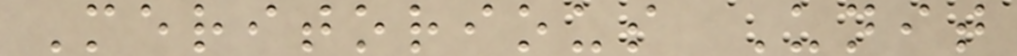Meritorious Unit
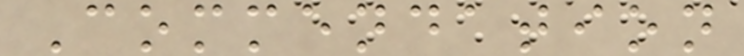Commendation
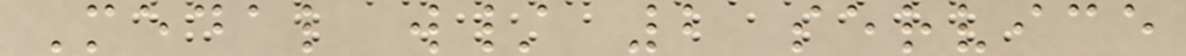Medal w/ 2 service
